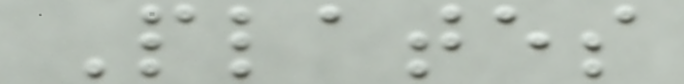Plates
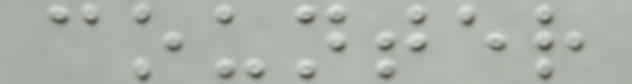counter
